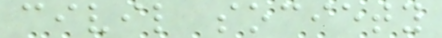civil society
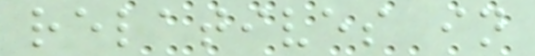relatives in
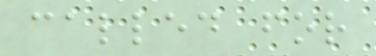called for
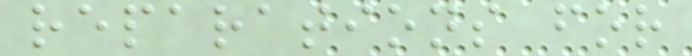reparations for
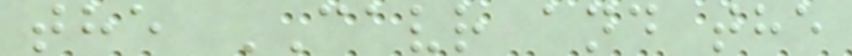the CAVR and the
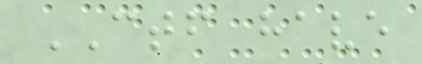CTF have
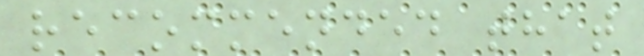recommended that
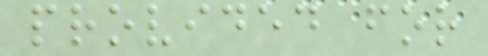provided for
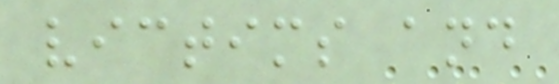victims and
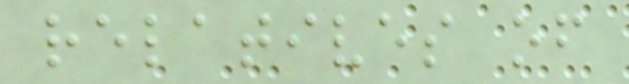relatives of
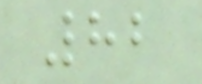82
